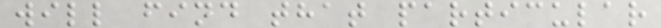will find that particular
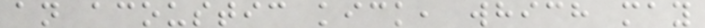an acoustic kick, which may
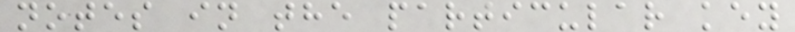notes in the particular key
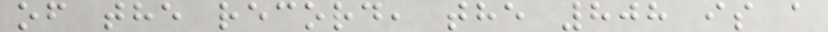of the record, the 808 is a
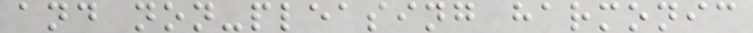and non-pleasing harmonic
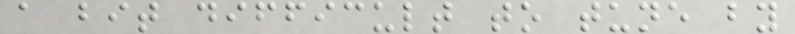a bit difficult to tune by
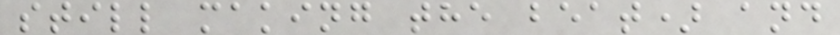still making the beat) and
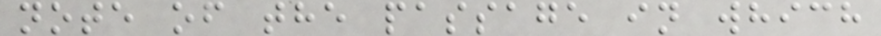note of the passage in which
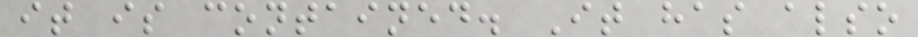it is contained. It has also
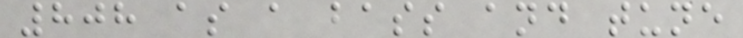808 as a bass and tune
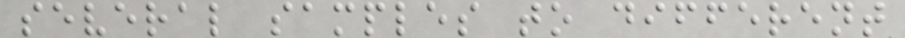several samples to different
